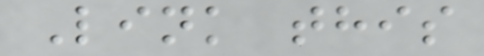Link this
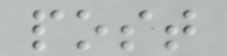post
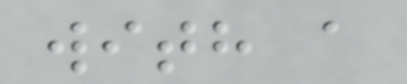with a
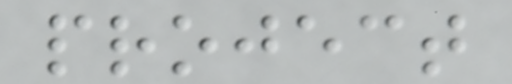project
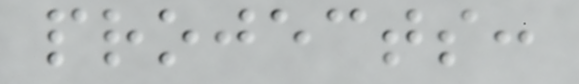projects:
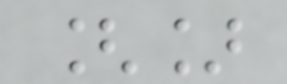[]
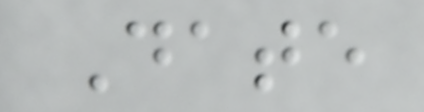Date
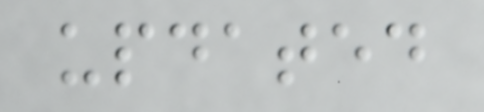updated
